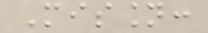Mission:
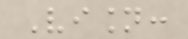Vision:
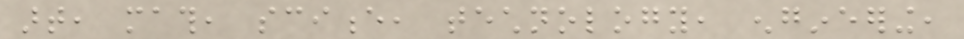art, math, science, technology, engineering,
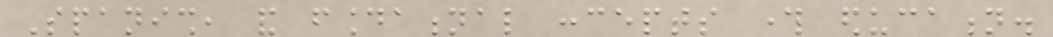Spanish, and foundational concepts through education.
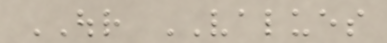OUR VALUES
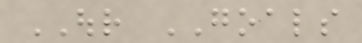OUR GOALS
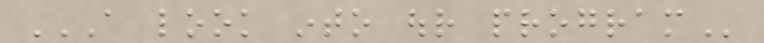A LOOK INTO OUR PROGRAM
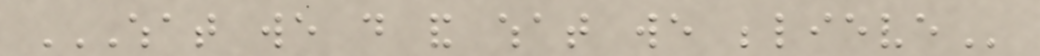WHAT WE DO AND WHAT WE BELIEVE
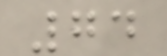74
